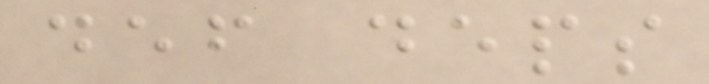def deps
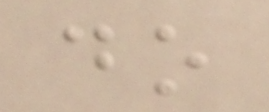do
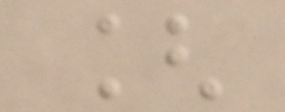[
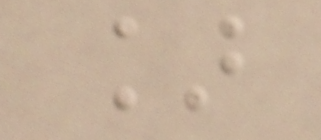]
